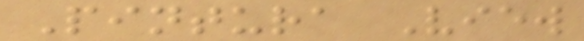Pintura View
